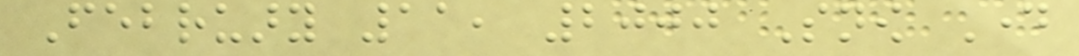February 11, 2000 Snow Day
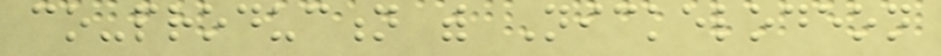co-production with Nickelodeon
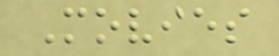Movies
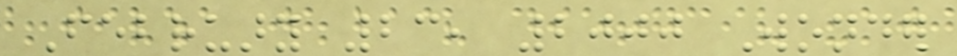February 23, 2000 Wonder
